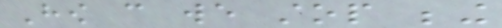How can we stop being
